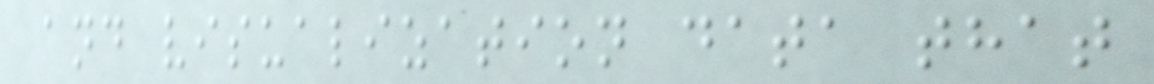and visualization data that
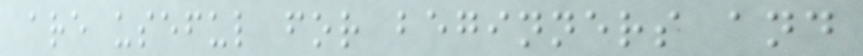are useful for beginners and
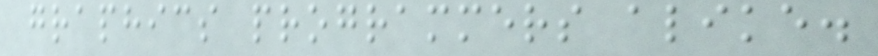graphics programmers alike.
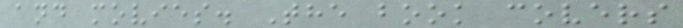and movies. The book covers
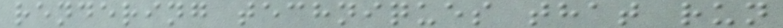rendering techniques that run
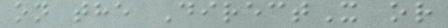on the DirectX or
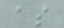as
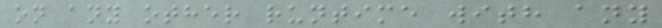on any other runtime with any
